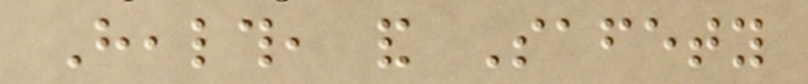Health, and Safety
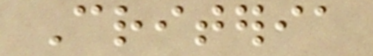Criteria
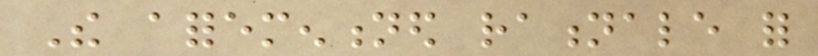The aforementioned rationale for
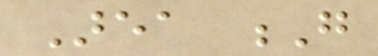Area G
